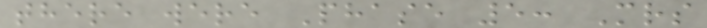there were Phase 5: Mrs
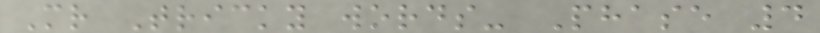Mr Tricky words- Phase 4
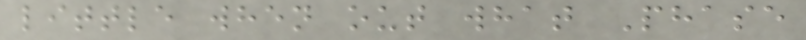little when out what Phase
